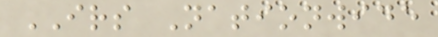IRS Nationwide
